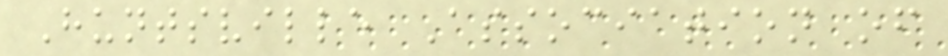Huntsville Association of
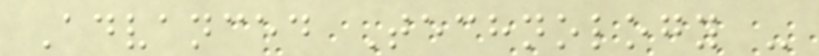Advanced Technology -
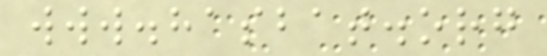www.hasbat.org
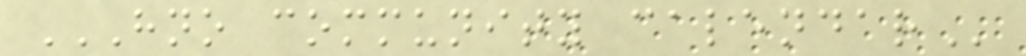HNO COMMUNITY CALENDAR
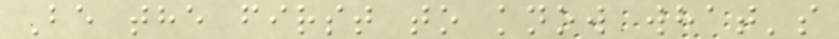Be the first to know what's
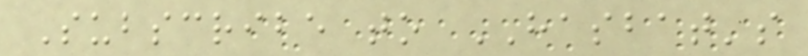Subscribe to HASBAT's
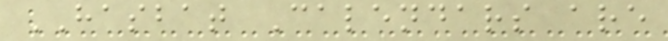HASBAT Calendars are
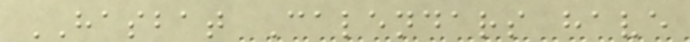HASBAT Calendars have
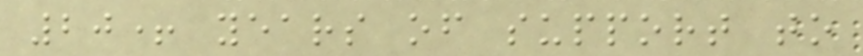20+ years of support to
